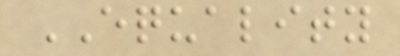EQUALITY
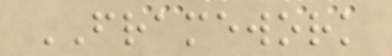FRAMEWORK
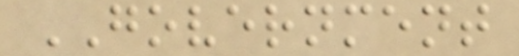GOVERNMENT
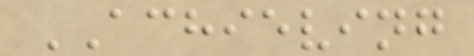ACHIEVING
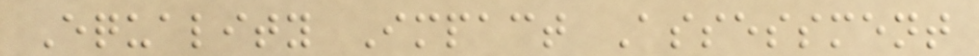Equality Impact Assessment
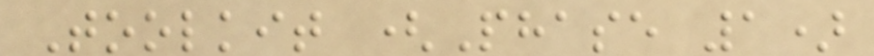Toolkit (Phase 1)
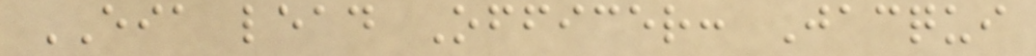EIA lead Officer: Jacqui
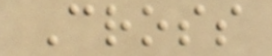Cross
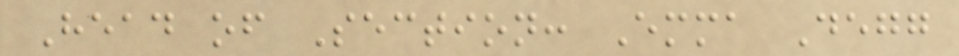Head of Section: Emma Degg
